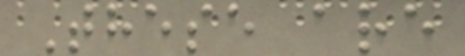These are
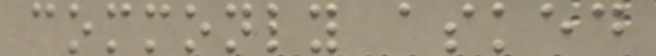commonly asked
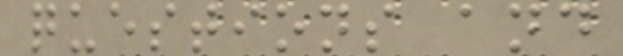questions and
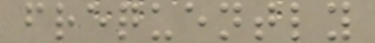frequently
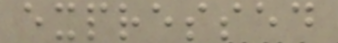expressed
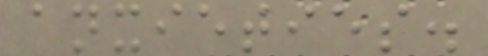anxieties.
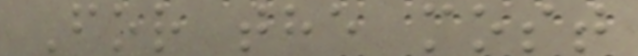For the most
